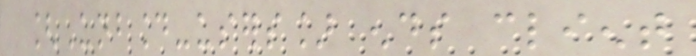[Unbound-users] ends client
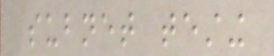subnet testing
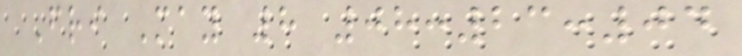Fri May 8 08:23:04
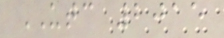UTC 2015
